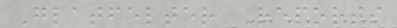Glatfelter Reports
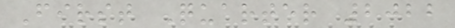First Quarter 2022
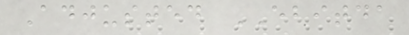Adjusted EBITDA
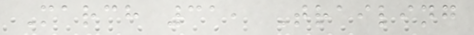March 31, Trailing
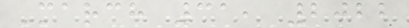March 31, 2022
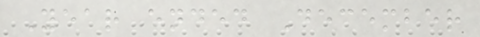Year ended December
